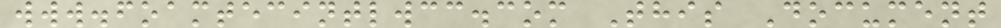www.foamtecintlwcc.com This Document
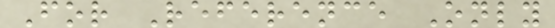For Reference Only
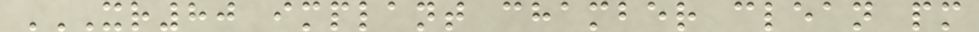XR80 IMPLANT CHAMBER CLEAN PM
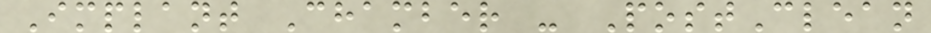Implant Chamber - PostClean
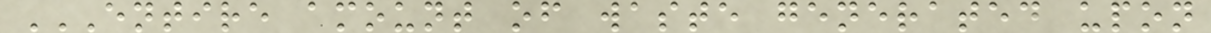ENTIRE AMOUNT OF WASTE GENERATED UPON
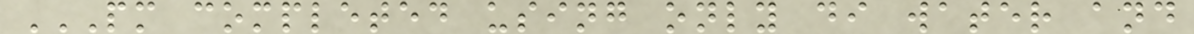PM COMPLETED USING ONLY DI WATER AND
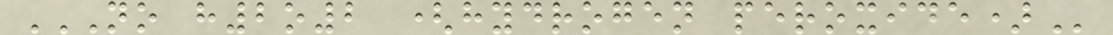NO H2O2 (HYDROGEN PEROXIDE)
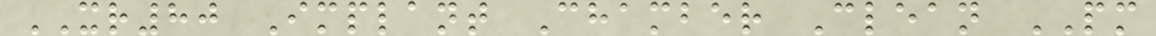XR80 Implant Chamber Clean PM
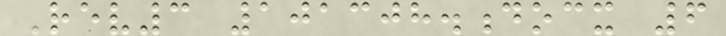Rev3 101308.docx 6
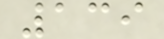139
